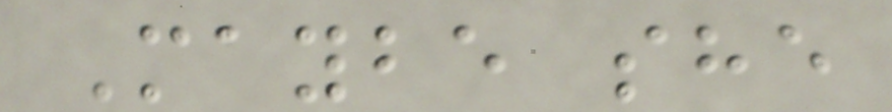Maybe she
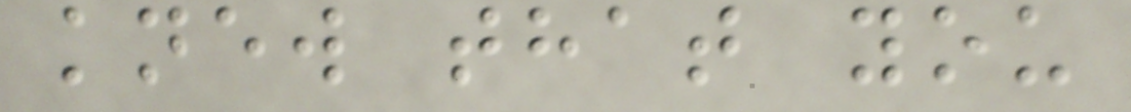knew that you
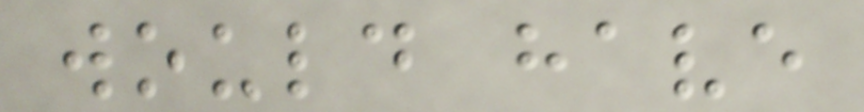would have
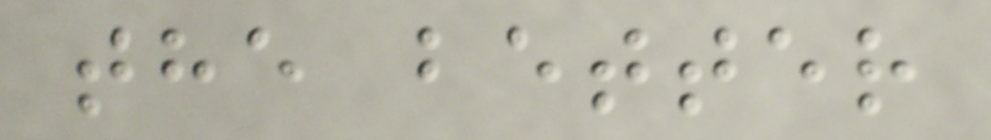the better
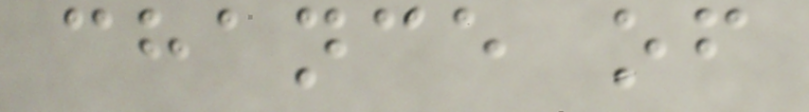chance of
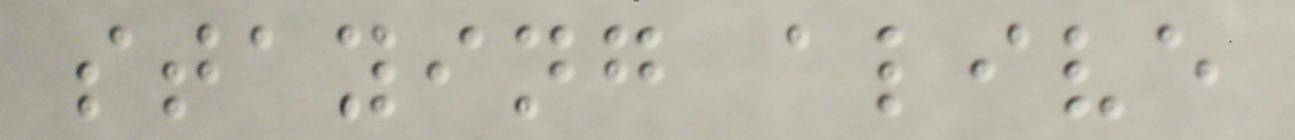staying alive
